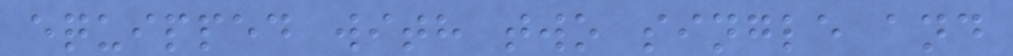equipped with two single and
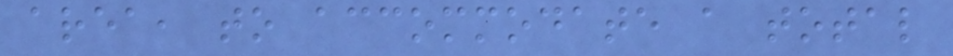area, to accommodate a total
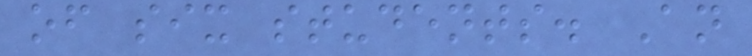of six students. An
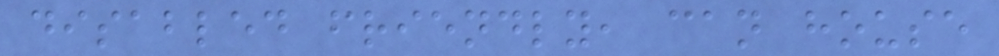disabled friendly, can house
